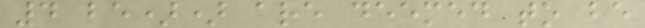4 be)) are deemed to be
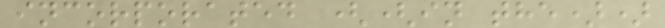incorporated ((in the))
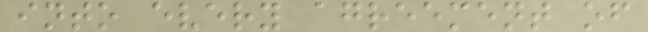into every agreement of
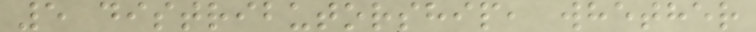5 distributorship, whether
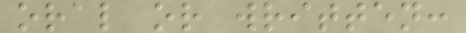oral or written:
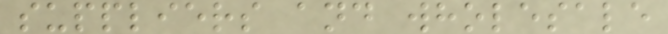suppliers and wholesale
